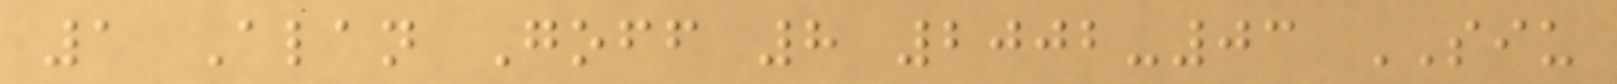1 Alan Goff 8 2002-03 SIU
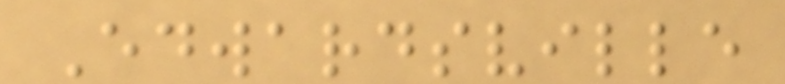Edwardsville
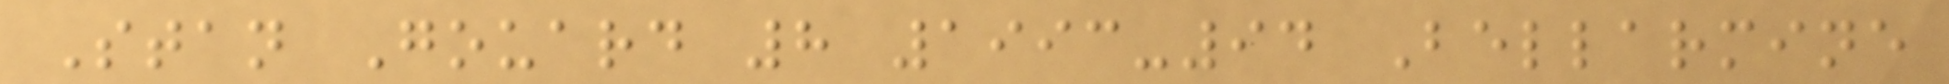Stan Gouard 8 1993-94 Bellarmine
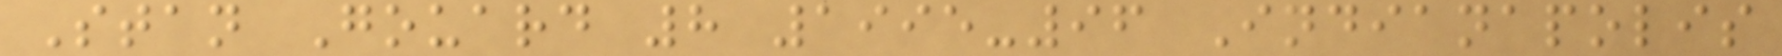Stan Gouard 8 1995-96 Indianapolis
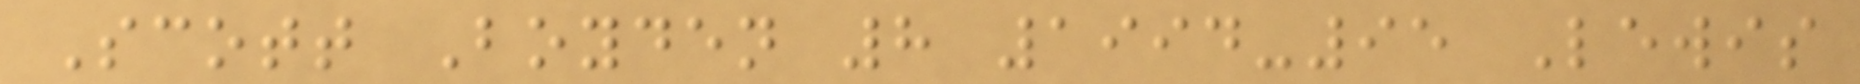Scott Boyden 8 1994-95 Lewis
